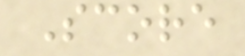Score
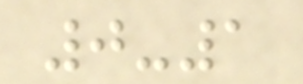0-1
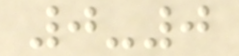0-0
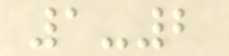1-2
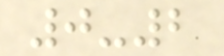0-2
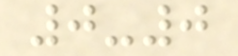0-0
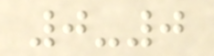0-0
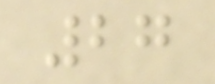27
